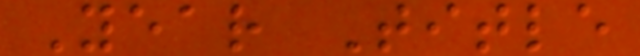Year Title
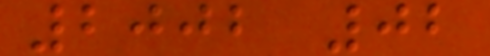2002 02
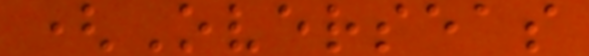(Overseas
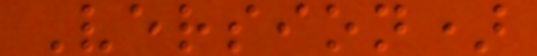Version)
